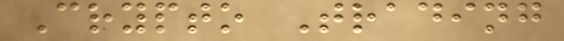Crypto Trading
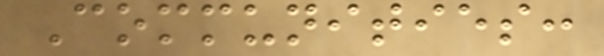Communities:
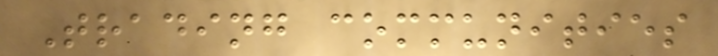Trading communities
